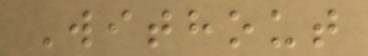Without
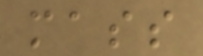mass
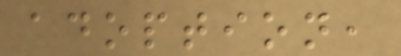adoption,
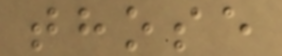those
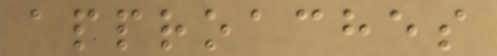approaches
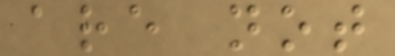are not
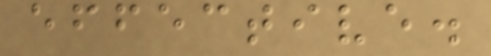effective.
